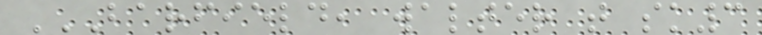BARFIELD, WALTER T SK3
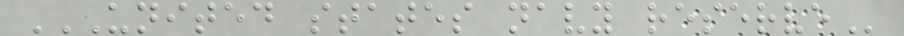UNITED STATES NAVY RESERVE
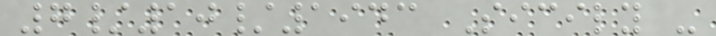7/10/1943 Sicily -
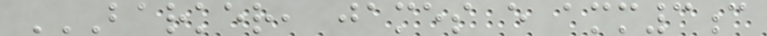BARKER, JAMES E AMM3C
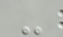-
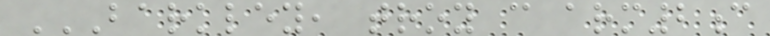BARKLEY, TROY C ARM2C
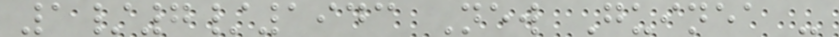1/7/1943 New Guinea -
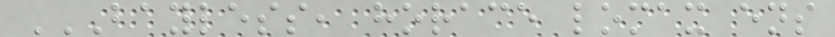BAYLESS, HORACE LOMAX ENS
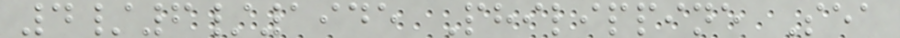4/6/1945 Philippine Sea
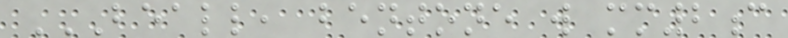BEALL, BENTONE W MM2C
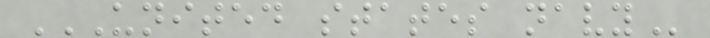UNITED STATES NAVY
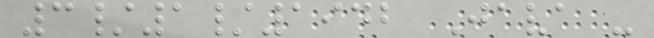3/1/1942 Java -
